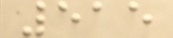515
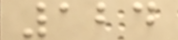124
